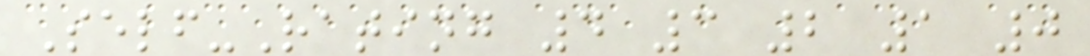Self-Rating 4 3 2 1 0
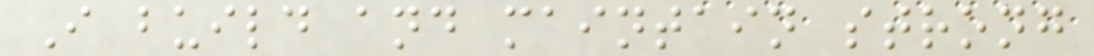I build and maintain strong
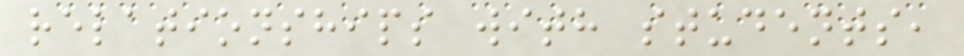relationships with students,
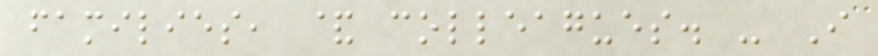families, & colleagues. - I
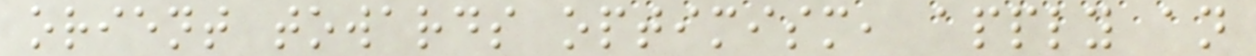orient towards optimism, apply an
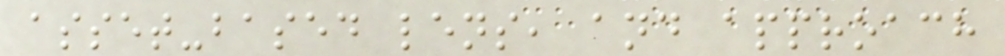asset-based lens, and approach
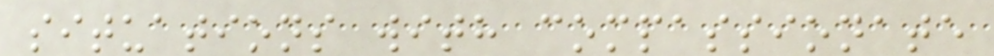situations with compassionate
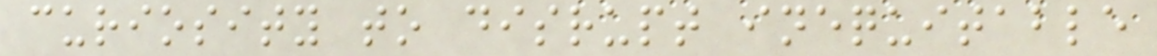curiosity to disrupt inequitable
